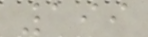199
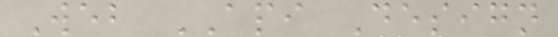Web API Design
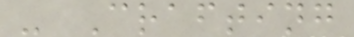- Crafting
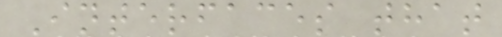Interfaces that
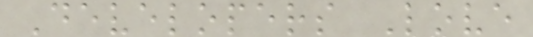Developers Love
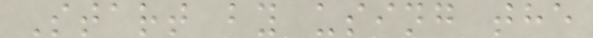Start by using the
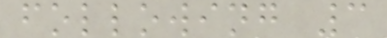following 3
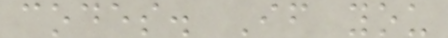codes. If you
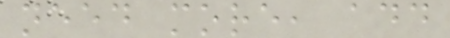need more, add
